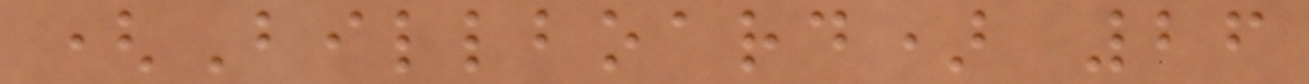(Billboard) 26
